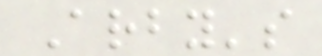Arby's
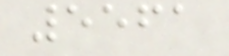5561
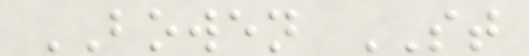BOWEN ST
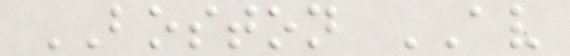BOSTON AV
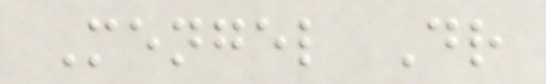Mengel Dr
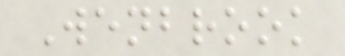Wenbrook
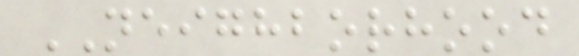NEIGHBORHOOD
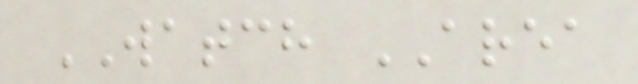WATCH AREA
